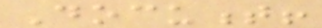Document!
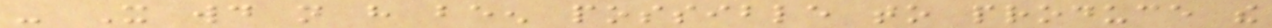- It would not have been possible to produce the
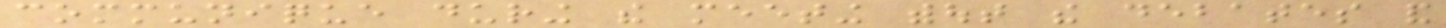communique during the meeting without the debates and
